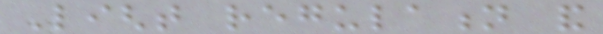Light regulation and
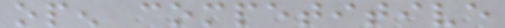open competitive
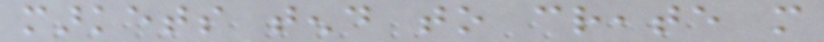markets tend to create more
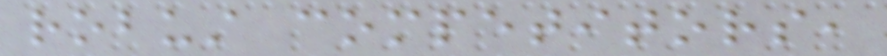robust competitors,
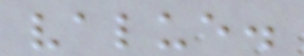value.
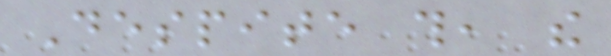Despite this, the
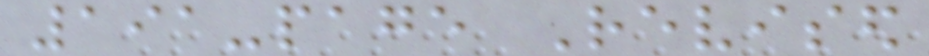191-page Revised
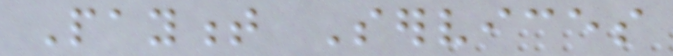Payment Services
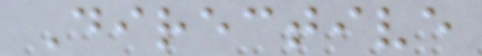Directive
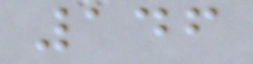146
